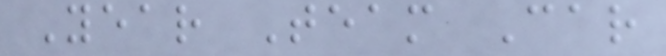Year Team Car
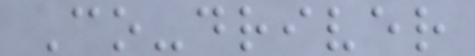Co-driver
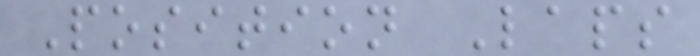Position Laps
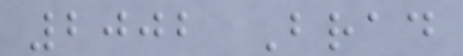2002 Brad
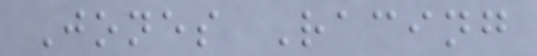Jones Racing
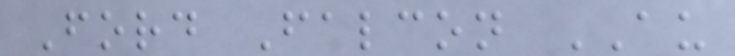Ford Falcon AU
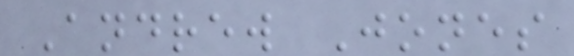Andrew Jones
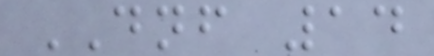DNF 14
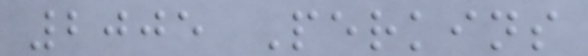2005 Perkins
